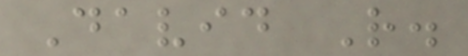David R.
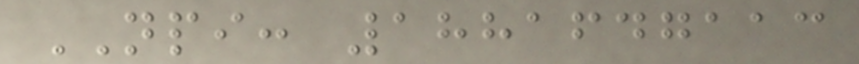NPI: 1881647113
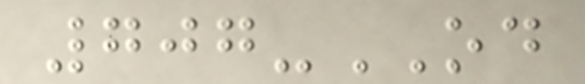707-OD
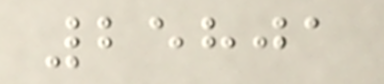25801
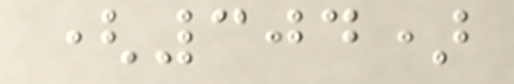(304)
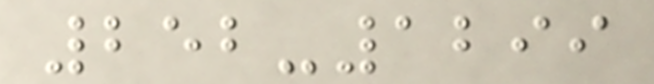252-1299
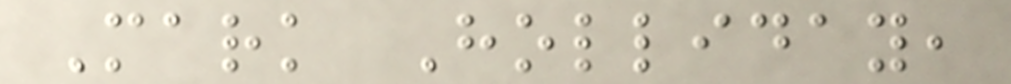Mark Holliday,
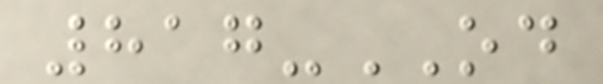817-OD
